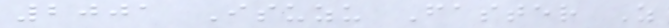2001 Isuzu Faster Z
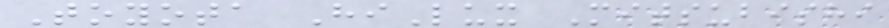Toyota HiLux Mitsubishi
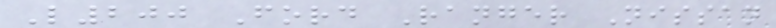L200 Ford Ranger Nissan
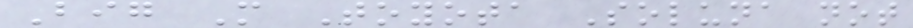Big M Toyota Soluna not
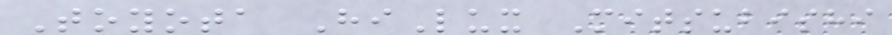Toyota HiLux Mitsubishi
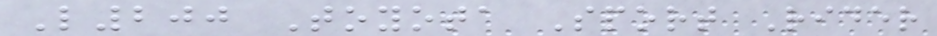L200 Toyota Sport Rider
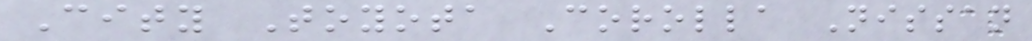City Toyota Corolla Nissan
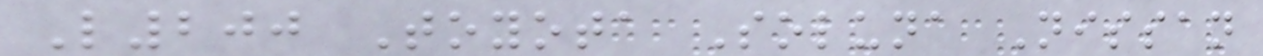L200 Toyota Soluna Nissan
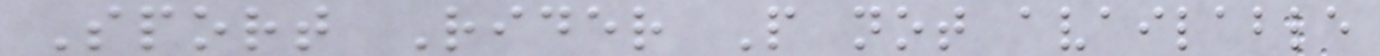Sport Rider P not available
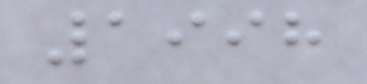1998
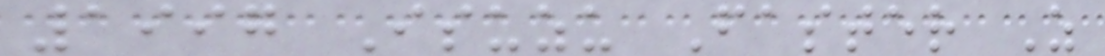1997 Isuzu Faster Z
